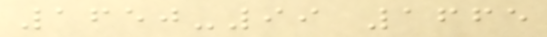1650-99 1665
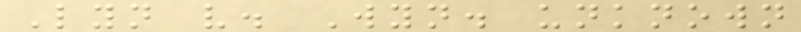Lyn v. Wyn. unknown
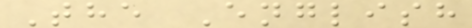The English
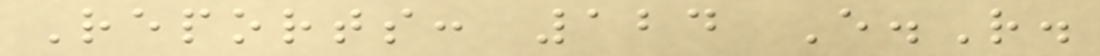Reports: 124 E.R.
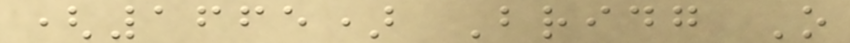(1665) Bridg O
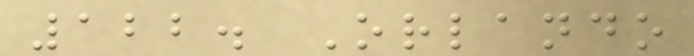122. Orlando
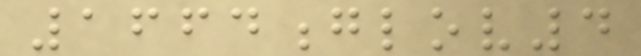1664glov4
